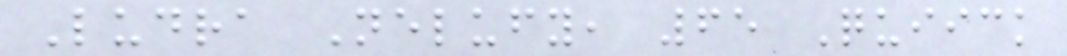Ludra Nelufy, 65 Quiick
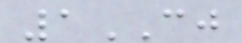1CJ
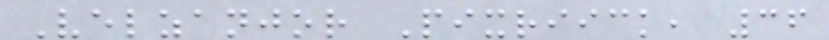Velzanjor Pixriick, 36
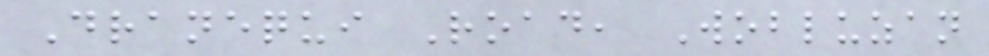Dranequi Road, Wobluzan
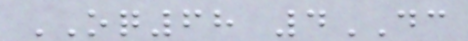OQ68 4DC
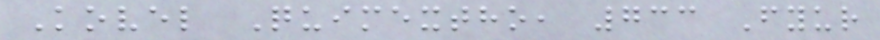Kovel Quimextho, 733 Fyur
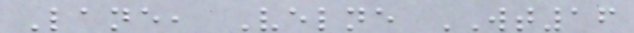Lane, Velne WT16
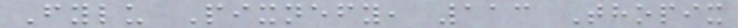Fylu Pixnefy, 113 Thopix
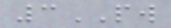3PW
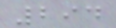294
